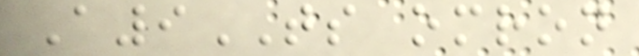A9TS omron
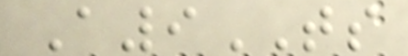A9TS
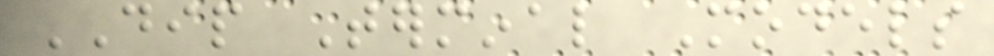DIP Terminal Models
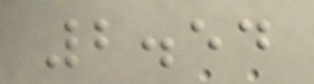2.54
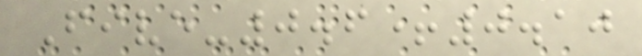Five-0.6+0.10
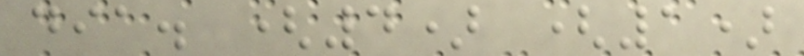dia. (4) (1)
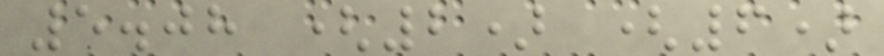5.08 (2) (6)
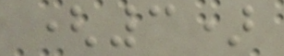(3)
